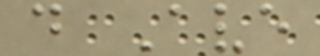d Ave
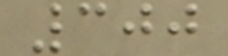300
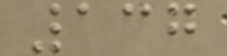137
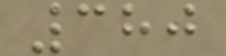380
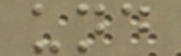und
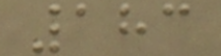183
